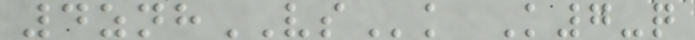4znhVSk K7-q
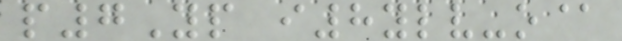p7Yp i8ylv-o@
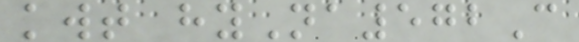kwt hyNa572C
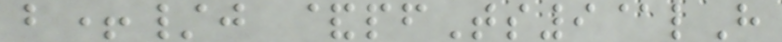b+/j &pfTs9@lH
